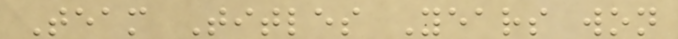Team Titles Years won
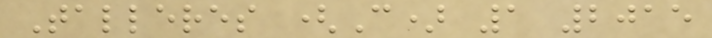Talleres (C) 1 2015
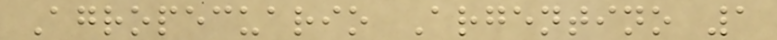Agropecuario Argentino 1
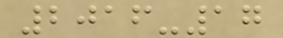2016-17
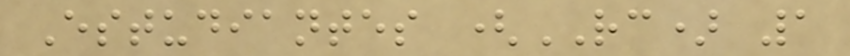Estudiantes (RC) 1
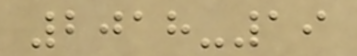2018-19
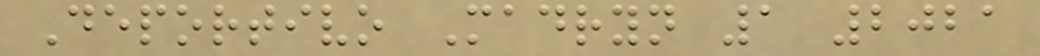Deportivo Madryn 1 2021
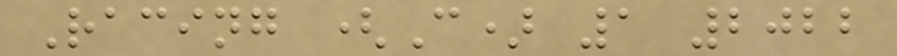Racing (C) 1 2022
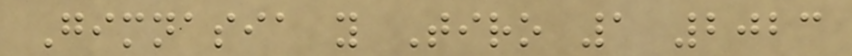Gimnasia y Tiro 1 2023
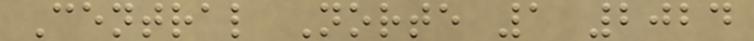Central Norte 1 2024
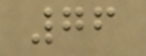76
